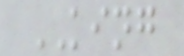KING
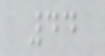44
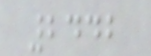2442
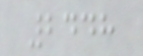2448
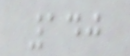140
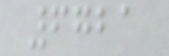6721
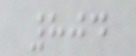804
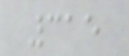315
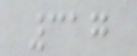317
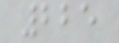225
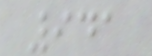941
